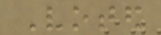Voted
